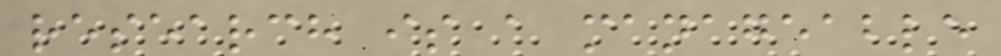research is a manageable
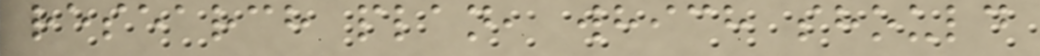research plan, which should
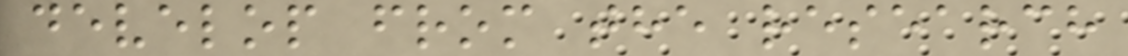develop from the research
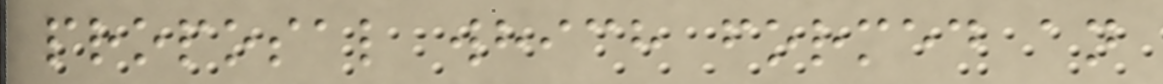proposal which formed an
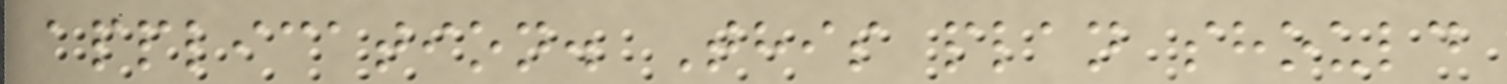application. This plan should
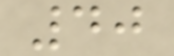40
